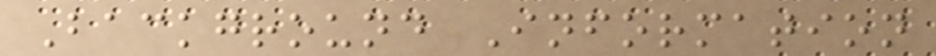Background Information
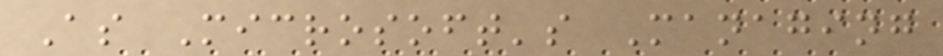As Microsoft's Managing
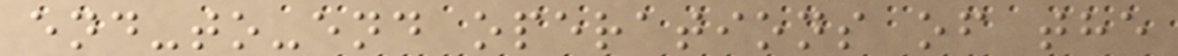end-to-end operations of the
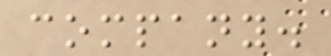company.
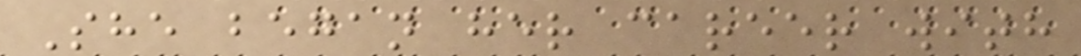She began her career with
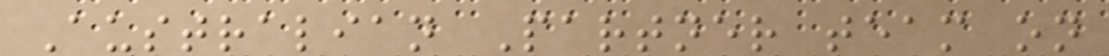Australian Partner team on
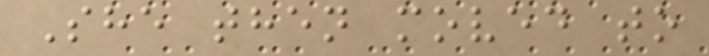She then moved to
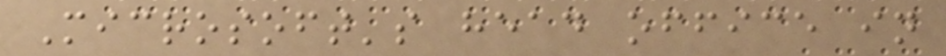Microsoft's head office in
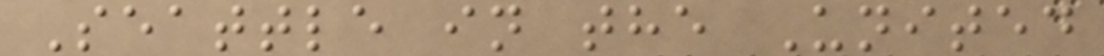Seattle in the United
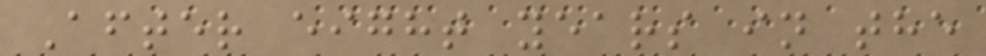After eight years in the
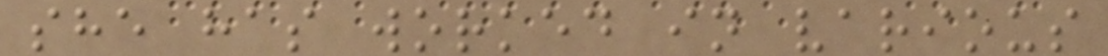she has worked in various
